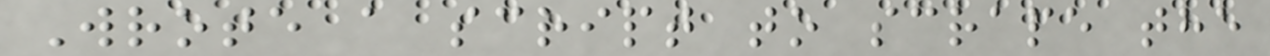Wrote a script to scrape the
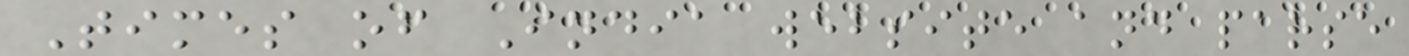Times of India website and parse
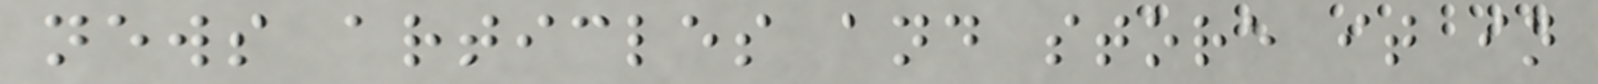news articles and store it in
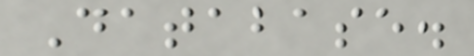Database.
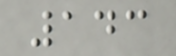143
